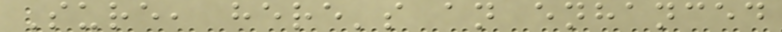Sure, here's an enhanced
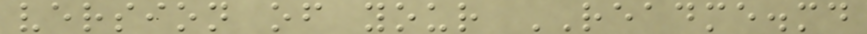version of your README.md
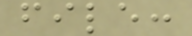file:
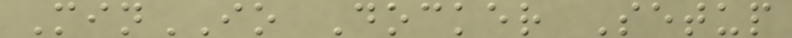MinIO Docker Setup
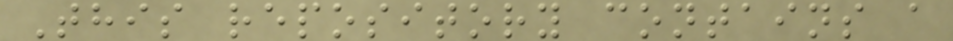This repository contains a
